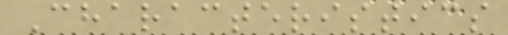Characteristics
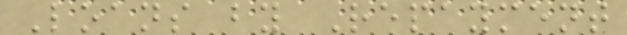Loans by Repayment
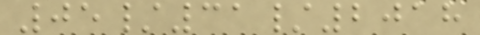05/31/2018
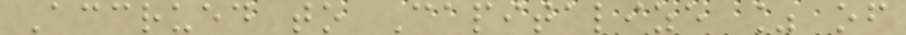Accrued to Capitalize % of
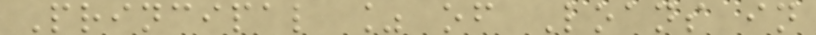Principal % of Loans in
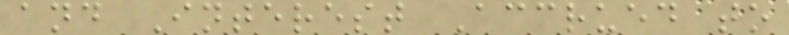and Interest Accrued to
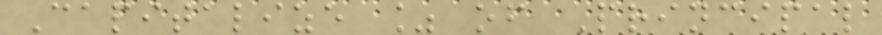Capitalize % of Principal
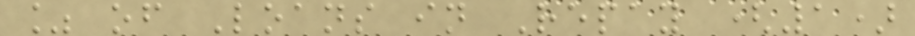% of Loans in Repay (1)
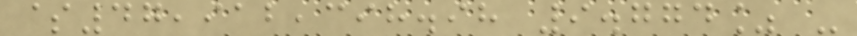$47,912,398.98 9.774% -
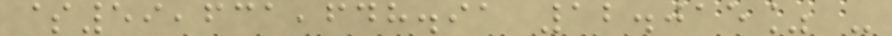$59,631,648.91 12.015% -
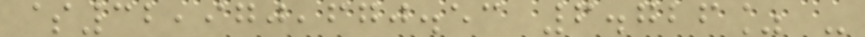$32,970,670.53 6.726% -
